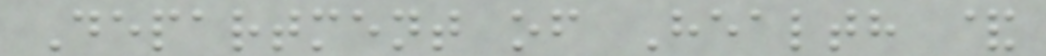Department of Health &
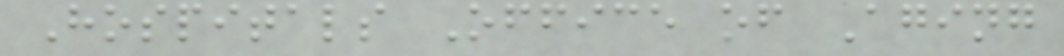Hospitals Office of Aging
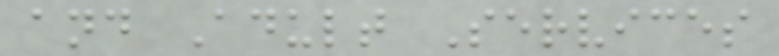and Adult Services
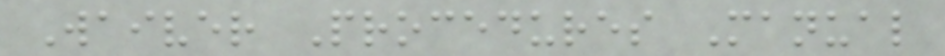Waiver Procedures Manual
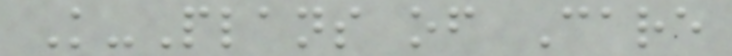K-Plans of Care
